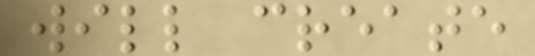will create
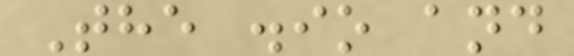The .io and
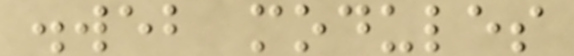.web modules
